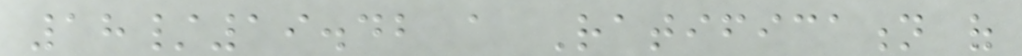18/19.42 a Ratification of
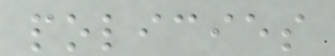policies
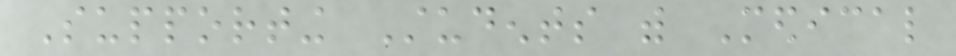Supporting Students with Medical
